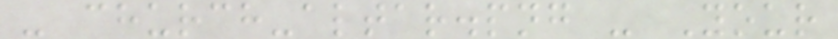- church-altar.png - Your
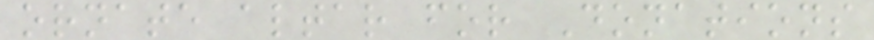ornate altar for Donations
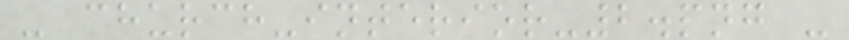- church-interior-2.png -
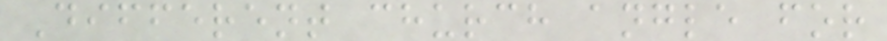Different church angle for
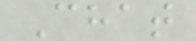Chat
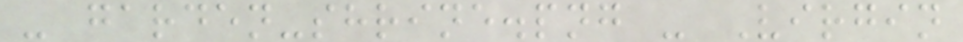- garden-shrine.png - Virgin
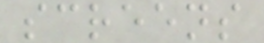screens
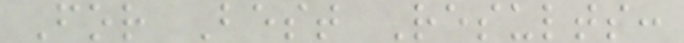For Best Results:
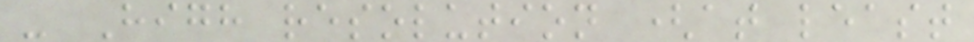- High resolution (at least
